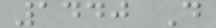1440 D
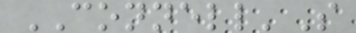CONNELL'S
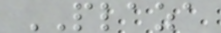PLAZA
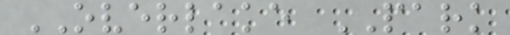OVERLAKE PARK
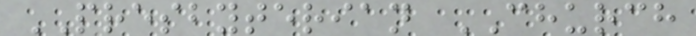PRESBYTERIAN CHURCH
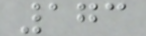173
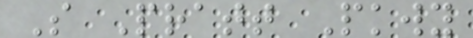S Pratt Pkwy
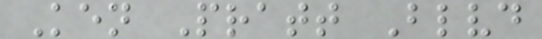Ken Pratt Blvd
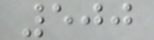500
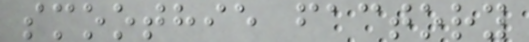smoothie factory
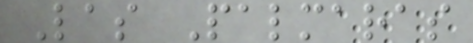Las Palmaras
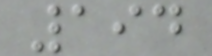194
